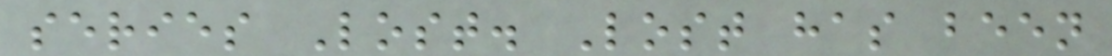series Lost. Lost has been
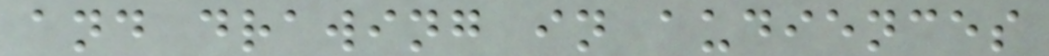and drawing in audiences
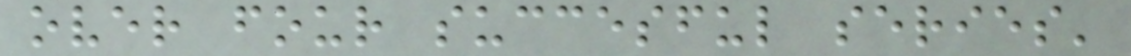over four succesful series'
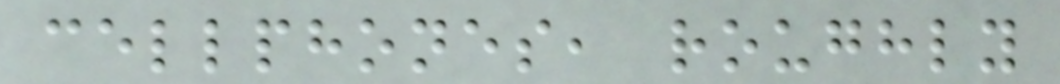cellphones, roughly
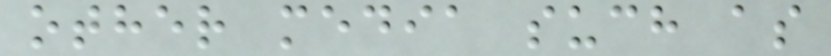other media such as
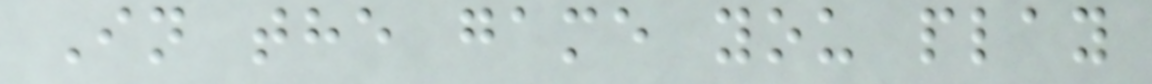In the game you play
